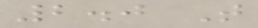2.0 T
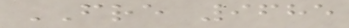FRE 9685
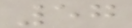57
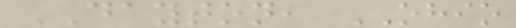DAYTON, OHIO
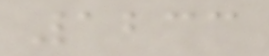1233
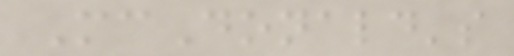McDonald's
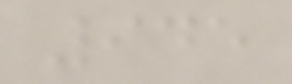945
